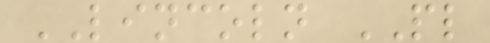LINCOLN PL
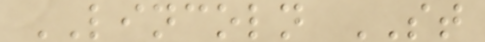LINCOLN ST
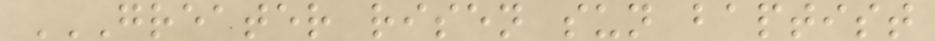GREATER RISEN SUN BAPTIST
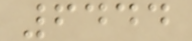6444
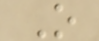O
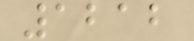1212
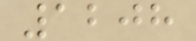1208
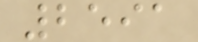2591
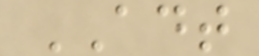ADT
